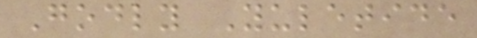Godly Yuletide
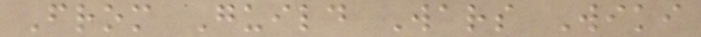From Guild Wars Wiki
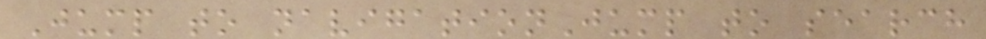Jump to navigationJump to search
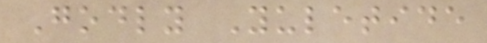Godly Yuletide
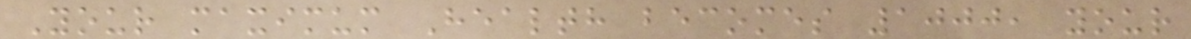Your maximum Health becomes 1000, your
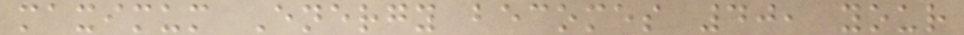maximum Energy becomes 40, your
